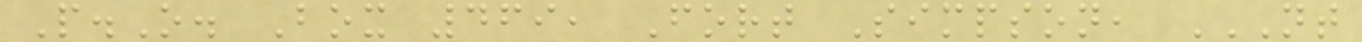P.O. Box 469, Fort Simpson, NT
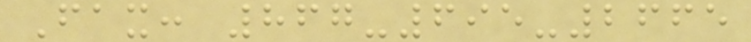Fax: 867-695-2665
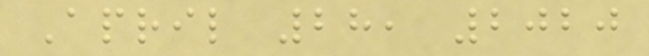April 28, 2020
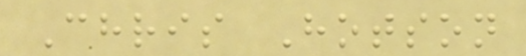Chris Hotson
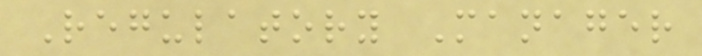Regulatory Manager
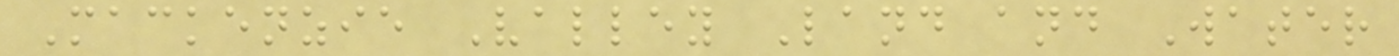Mackenzie Valley Land and Water
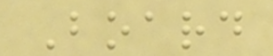Board
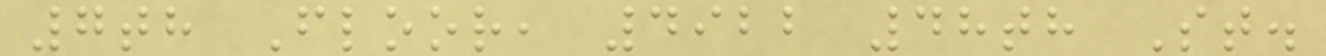7th Floor, 4922 48th St.
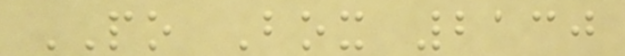PO Box 2130
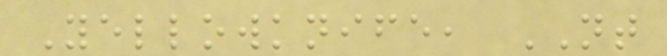Yellowknife, NT
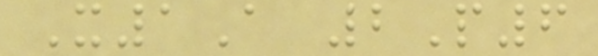X1A 2P6
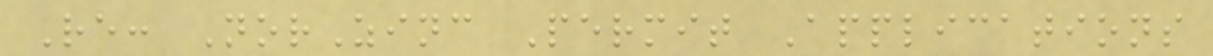Re: NorZinc Permit Applications
